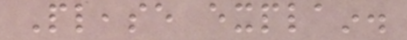Please explain.
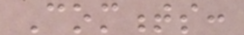Comments:
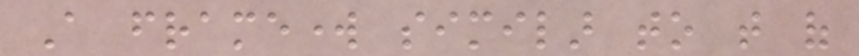A framework similar to that of
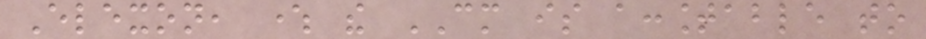Elexon, where the CM is accountable to
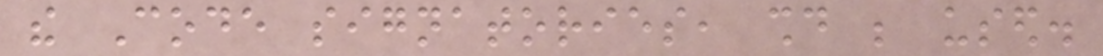the Code signatories, should be used.
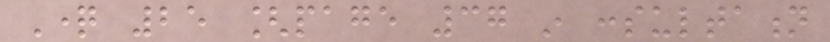Question 25 [page 37 in consultation
